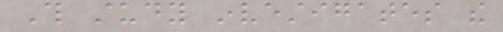This study investigates the
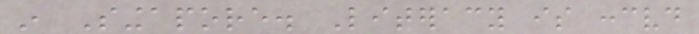in Singapore. Literacy is conceived
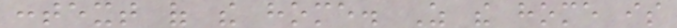context of the home. As the home is
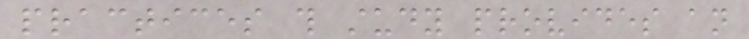practices this study provides an
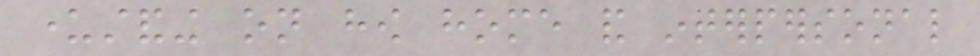understanding on how home and interpersonal
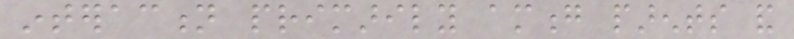interaction primarily among parents and
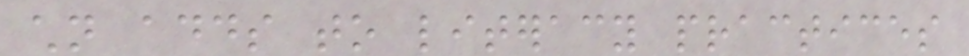children adds to literacy practices
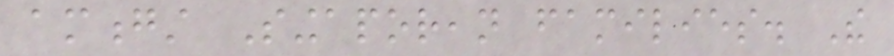amongst Singaporean families. The
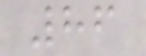86
